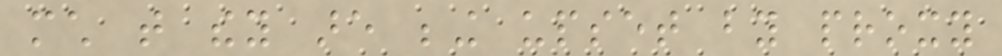much that they are being upset by proxy
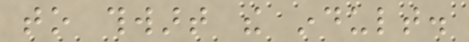to thwart the indult.
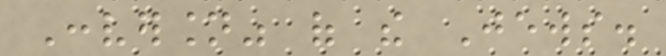Conversion" of the Jews.
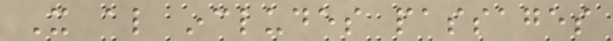It also includes passages
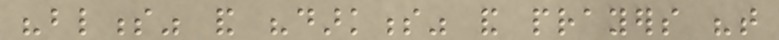"blindness" and "darkness" and prayers "that
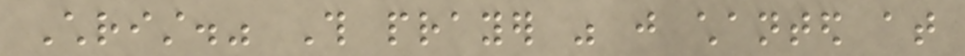Christ." This prayer was just chanted at
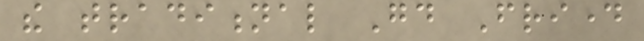the traditional Good Friday
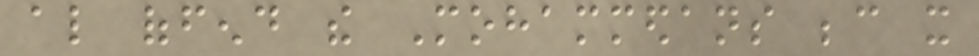also offend the Mohammedans because it
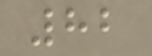82
